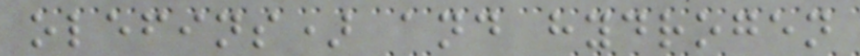olefins) and hydrogen
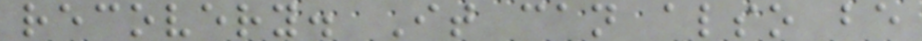recovery. It can also be
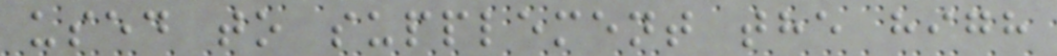used to supplement the high
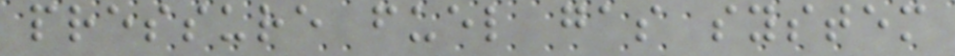pressure fuel gas system
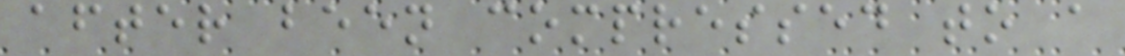after been compressed to a
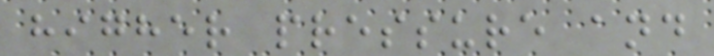higher pressure and
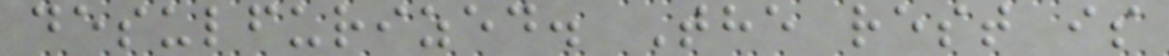desulfurized. The rest is
